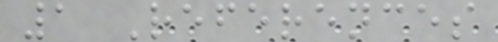1 References
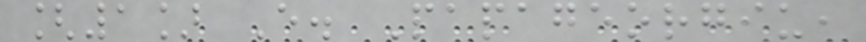[1] E. Papageorgiu,
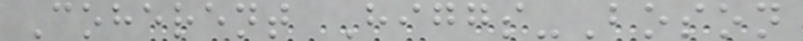Coherent Higgs-Boson
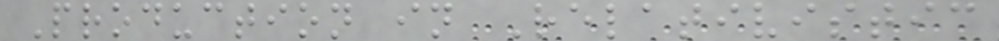Production in Relativistic
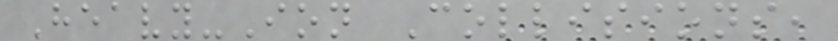Heavy-Ion Collisions,
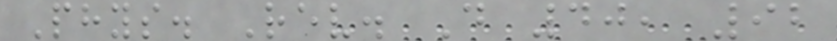Phys. Rev. D 40, 92
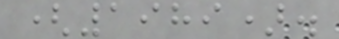(1989).
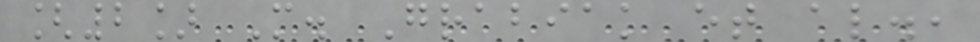[2] M. Grabiak et al.,
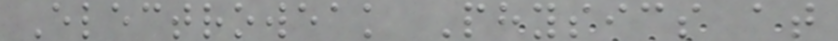Electroweak Physics at
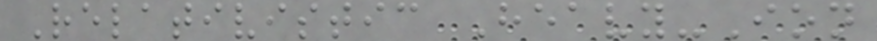Relativistic Heavy-Ion
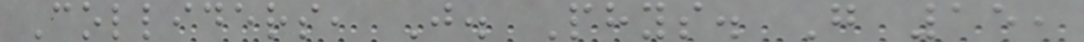Colliders, J. Phys. G 15,
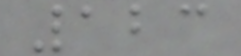123
